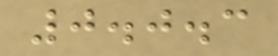0.0.3
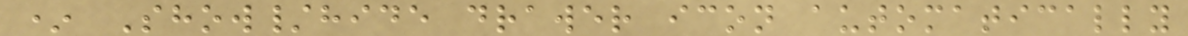* Show/hide drawer icon automatically
